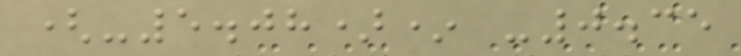(-5.08)* -0.35
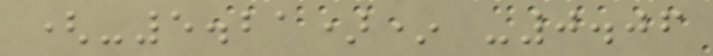(-5.21)* -0.06
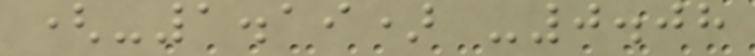(-1.19) -0.08
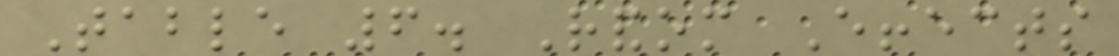Table 6. Random Effects
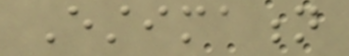Estimation
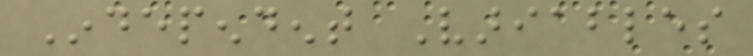Independent Variables
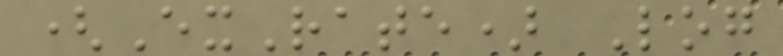(ExRate) Log
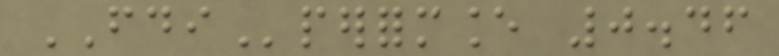FDIperformance 0.46
